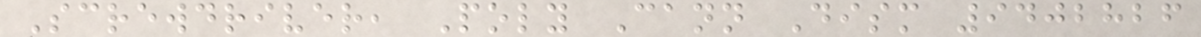Screwdriver, Poly Cann Dism 9402826
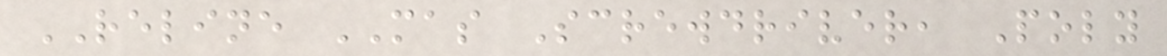RELINE MAS Screwdriver, Poly
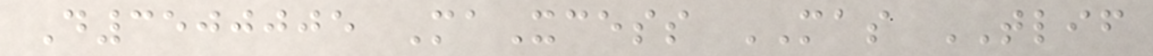D3500005 MaXcess MAS TLIF
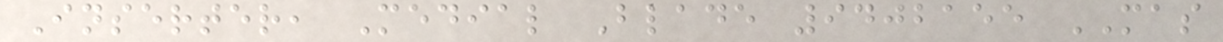Inserter, Medial Blade 9402155 MAS
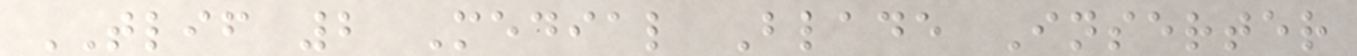TLIF 2 Medial Blade Inserter
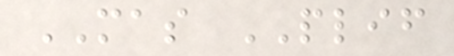MAS PLIF
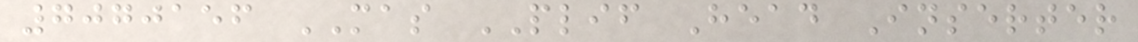7070156 MAS PLIF Head Inserter
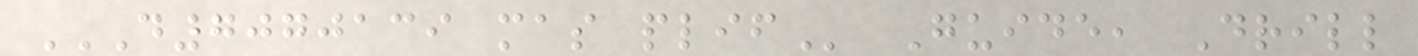D7070139 MAS PLIF Guide, Drill
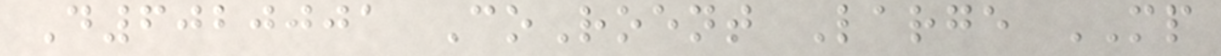D6020001 CoRoent Large MP
